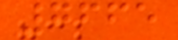7665
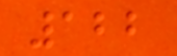122
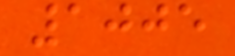1005
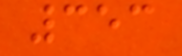353
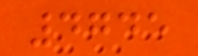4745
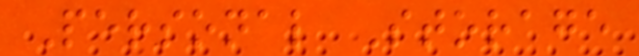Personal Storage
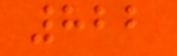822
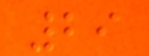29
